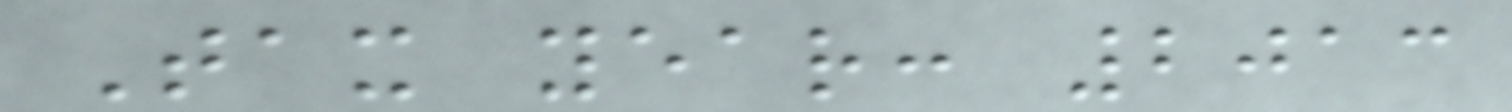Tax year: 2013
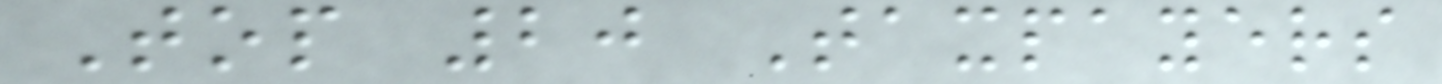Top 20 Taxpayers
